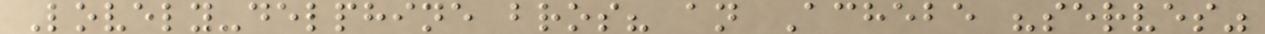Lovely-delphine bros? an Achebe "serves"
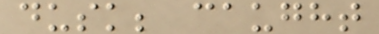dusk; caught
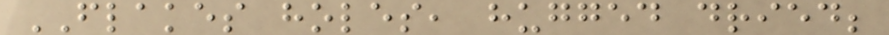FLAKES holes, hugged dried;
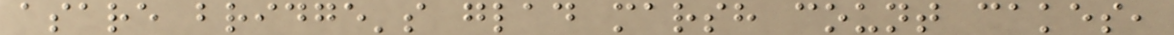asare bridge's glad marsh count cakes,
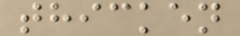thicken
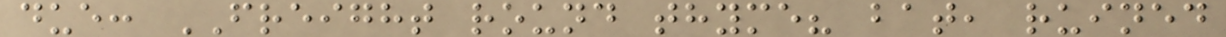due: FREIGHT round thyme? bat, ruined
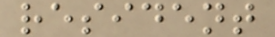resident
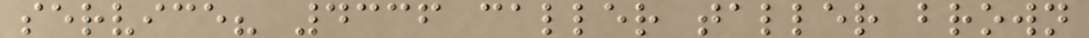service? 4336 caller taller brown
